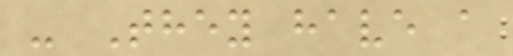- They have a
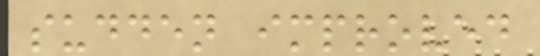sudden improved
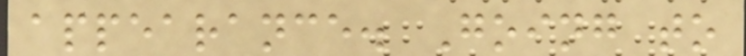appearance. Going to
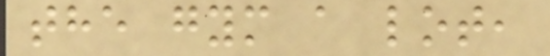the gym a lot,
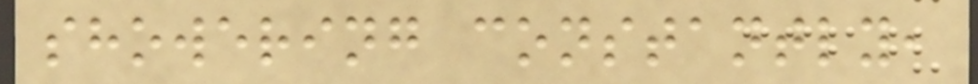showering constantly,
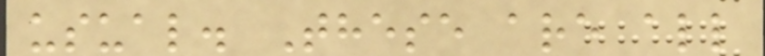usual. These are all
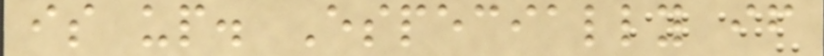is up. Especially if
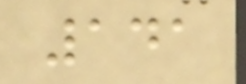141
